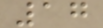17
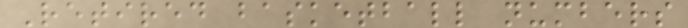Retired basketball numbers
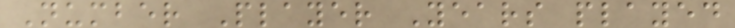Number Player Years played
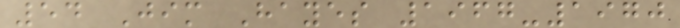54 Jim Hayes 1967-1970
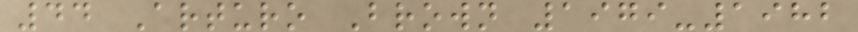44 Arturo Brown 1979-1982
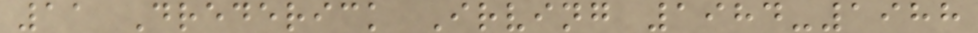11 Drederick Irving 1984-1988
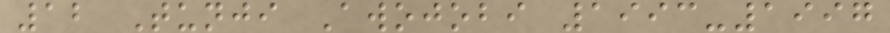12 Tunji Awojobi 1993-1997
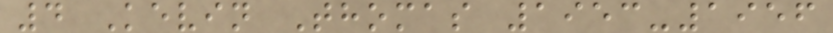4 Kevin Thomas 1953-1956
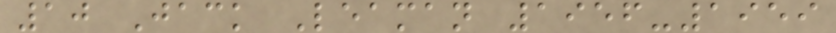10 Jack Leaman 1956-1959
